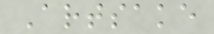Artsake
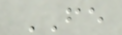FE
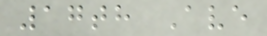17th Ave
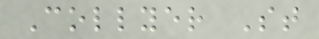Collyer St
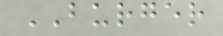BURGER
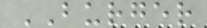BURGER
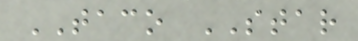TACO STAR
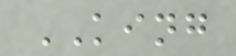KING
